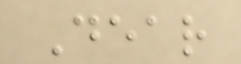Dear
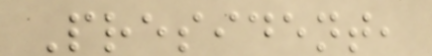President,
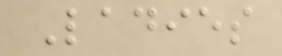Ladies
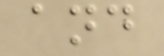and
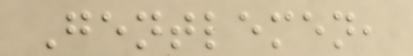Gentlemen,
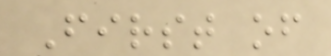First of
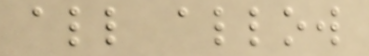all allow
